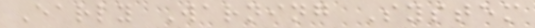Early Warning System
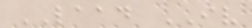LAAD IV
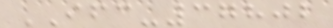IFC-37802
